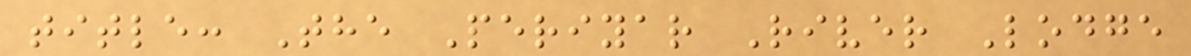title: The Periyar River Lodge
